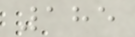185
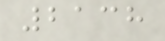2138
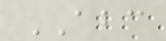ABC
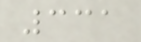331
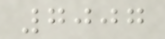7007
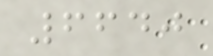6640
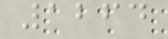1264
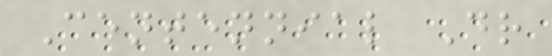Centennial Dr
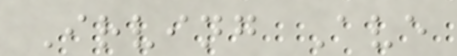Irving Ave
